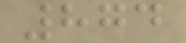874
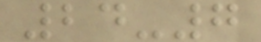24-7
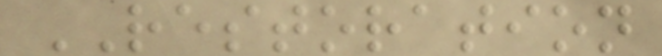RESTORATION
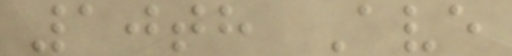10th Ave
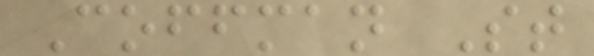Coffman St
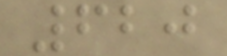620
